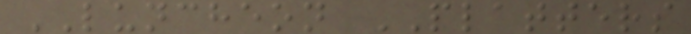LUNCHEON PLATTERS
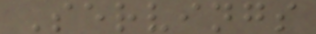Servings
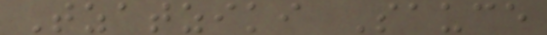Tzatziki Sauce
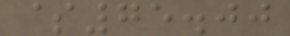$75.00
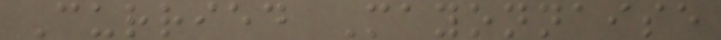Curried Mayonnaise
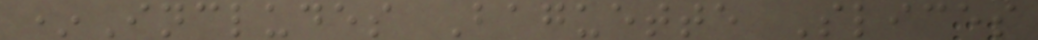*Includes Baguette Slices
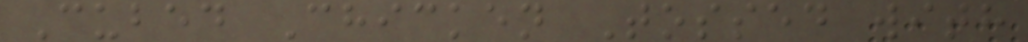Cubed Chicken Tossed with
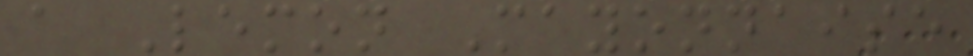a Lemon Mayonnaise
